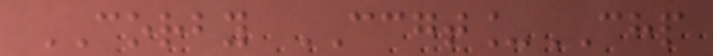CORBY CCGT_CHP
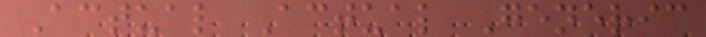Actual Actual Generic
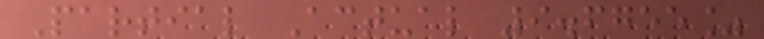Partial Actual 9.6755%
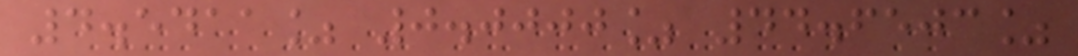4.5411% 0.0000% 44.6503%
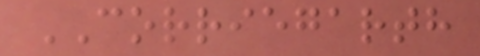CORRIEGARTH
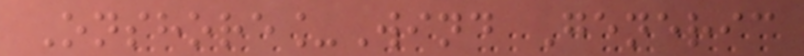Onshore_Wind Generic
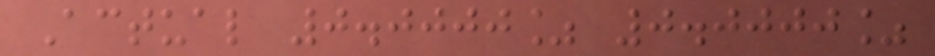Actual 0.0000% 0.0000%
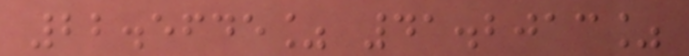22.5645% 41.2013%
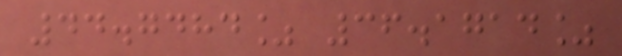44.7484% 36.1714%
